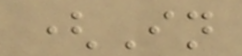(In
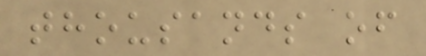thousands of
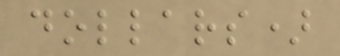dollars)
